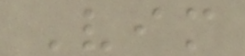Vim
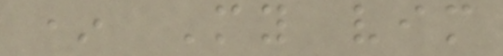* My vim
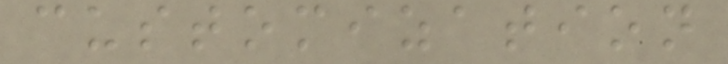customization
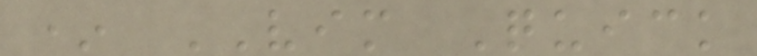* VIM Quick
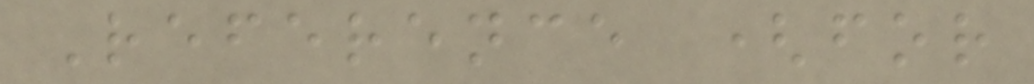Reference (for
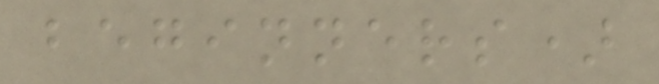beginners)
